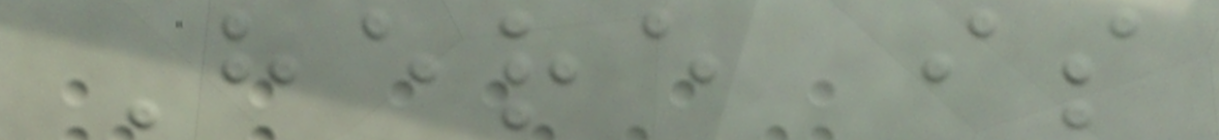Here is
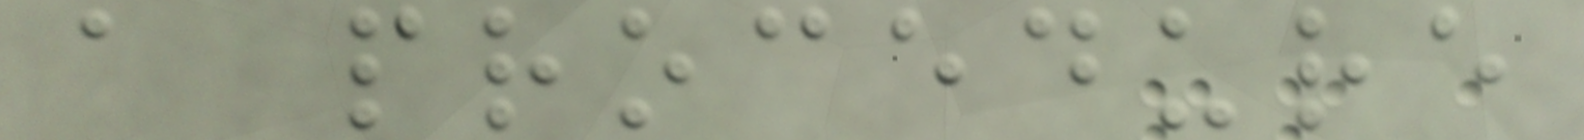a procedure
